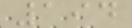194
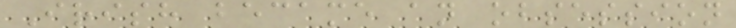Irish became an obsession
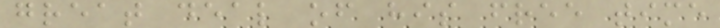great deal of his free time
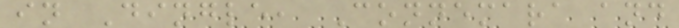in Dingle, Connemara and
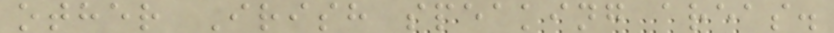other Irish speaking areas.
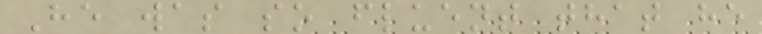He was so fluent that he
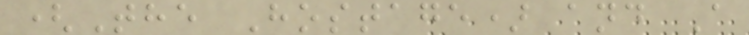(The Hostage) and A
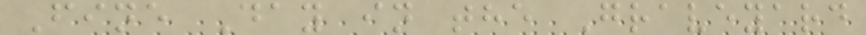Fine Day in the Graveyard
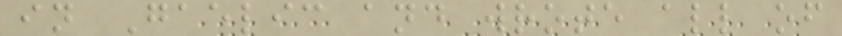in Gaelic and wrote all of
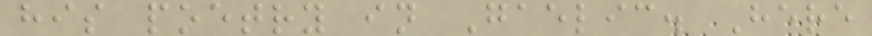his poetry in Gaelic. Here
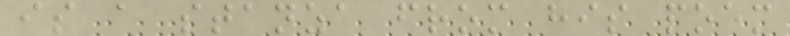is a stanza from his poem
